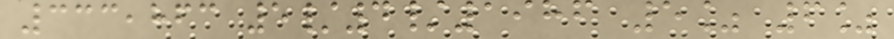333,863 5/4/1986 5% 6%
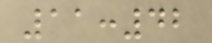11:42
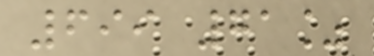699 71%
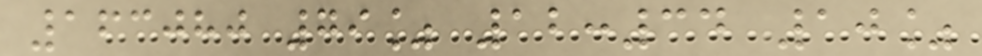163080 79% 12:34 10%
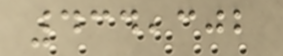434,302
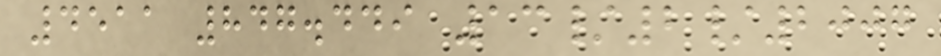4511 847.449 13/2/2007
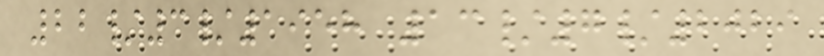22/3/1958 13/7/2029
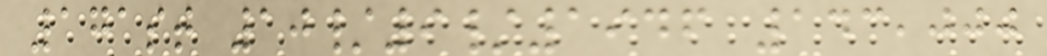171st 10/9/1946 143,000
